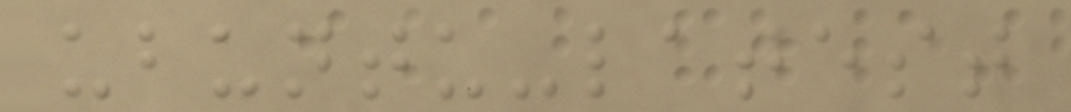ubuntu-latest
